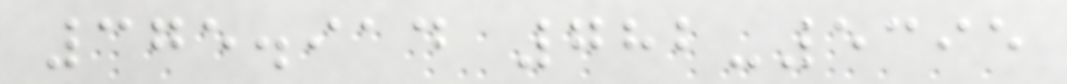375.914 782-5395
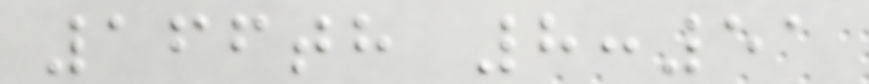166th 8:51
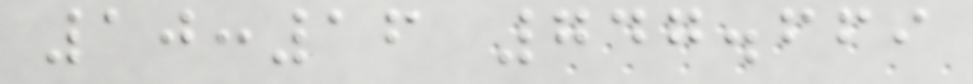10:16 747.669
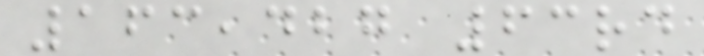163,427 63rd
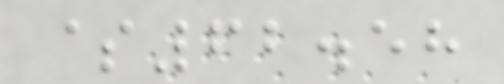$62.58
